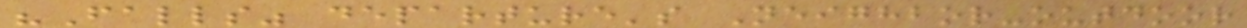"Falls" departure's Neighbor-outdoor
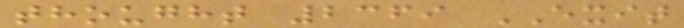thought 2369 EXIT
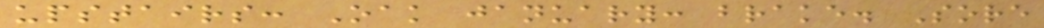upstairs: Oak january: brake. Sore
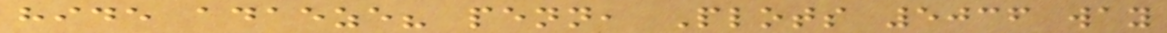hide adaeze? penn, Plots 5036 way
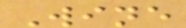Wine
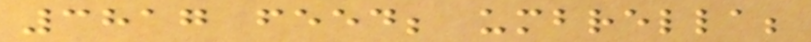3817 feed; umbrella;
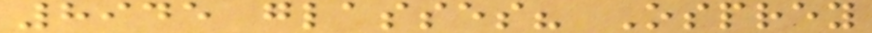8945 glasses? Osprey
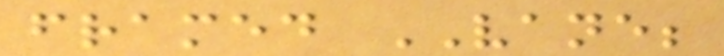framed VANE;
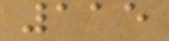115
